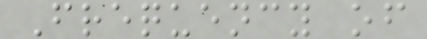Frequency of
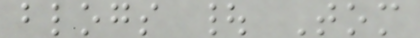blogs | Tom
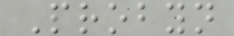Probyn
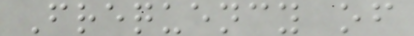Frequency of
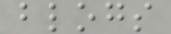blogs
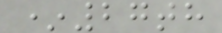*27th
